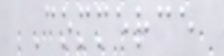Commerce
